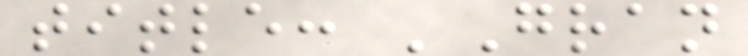title: 'Gran
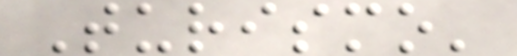Turismo'
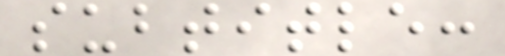subtitle:
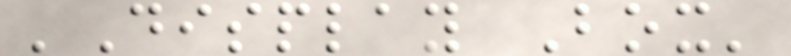'Display Box'
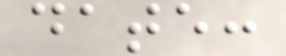date:
